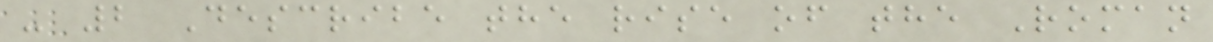- 2 Describe the rise of the Roman
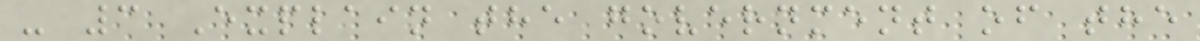- 3 Explain the government of the
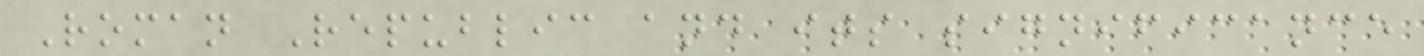Roman Republic and its significance
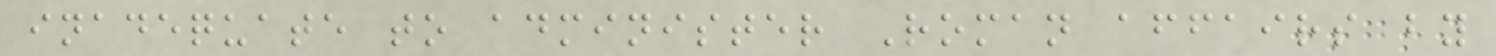inadequate to administer Roman affairs by
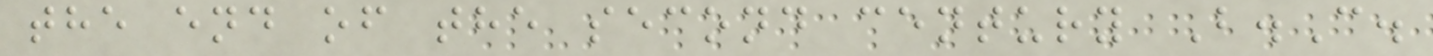the end of the second century B.C.
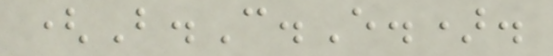(B.C.E.).
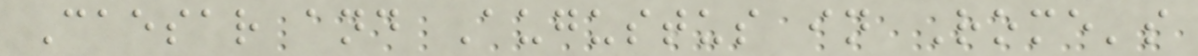Caesar and Augustus in Rome's
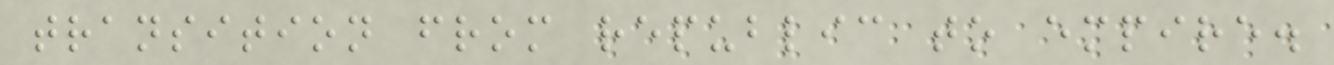transition from republic to empire.
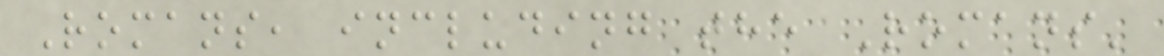Romans, including the Romans'
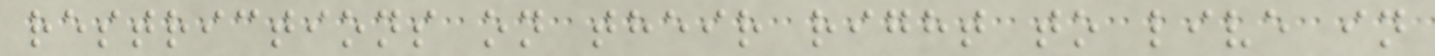restrictions on their right to live in
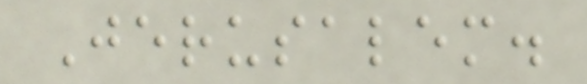Jerusalem.
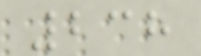238
